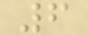6
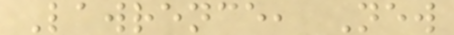Lawrence, New
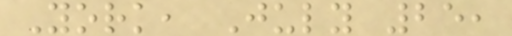York, July 25,
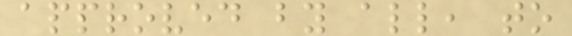approved by all, to
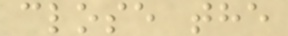close the
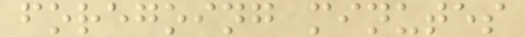foregoing minutes
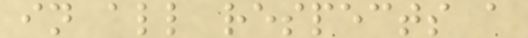in all respects a
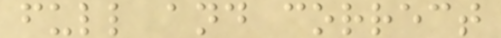full and correct
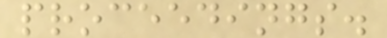proceedings.
